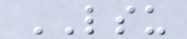LSU
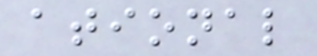ational
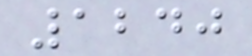1240
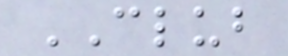CLUB
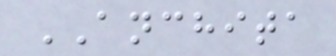ANCHITA
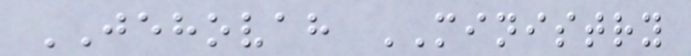JEHOVAH MINISTRY
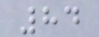84
